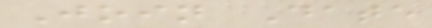Join Date
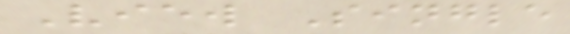View Single
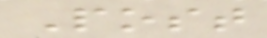Post
